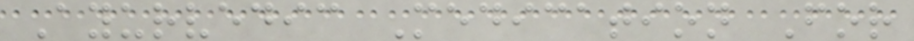Ayurvedic Medication For
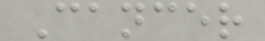Cancer
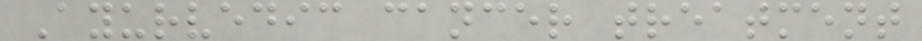Ayurvedic cancer treatment
